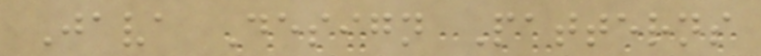Java Design Patterns
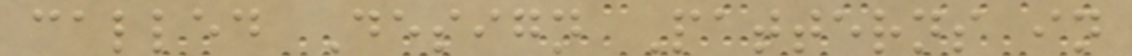called Design Patterns in
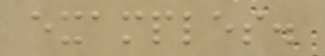examples.
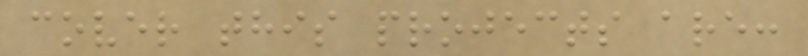cover this projects are:
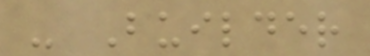- Builder
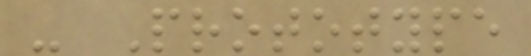- Prototype
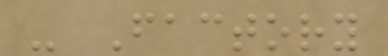- Factory
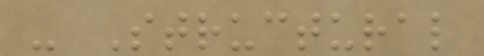- Structural
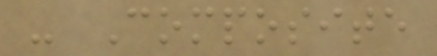- Composite
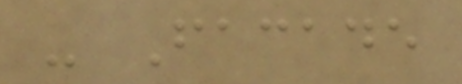- Facade
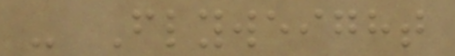- Flyweight
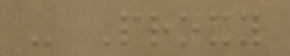- Proxy
